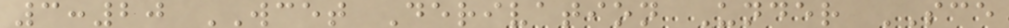3:20 WCET Derivation Under SCE
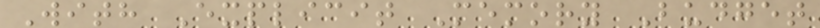With Explicit Memory Budget
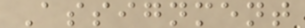Assignment
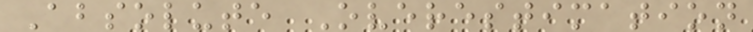Absolute Overestimation
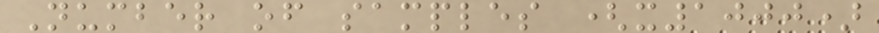Number of samples (x1000)
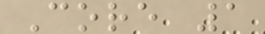Core 1
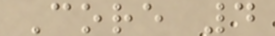Core 4
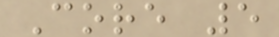Core 5
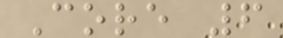Core 6
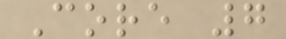Core 7
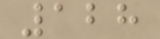128
